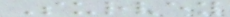Survey
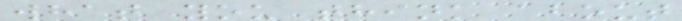what you think about
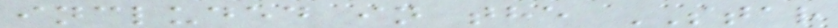included in the STAR
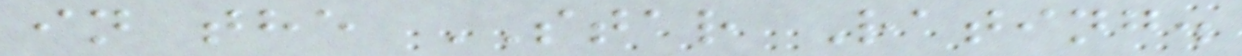in the STAR Rating.
